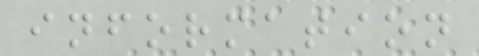information
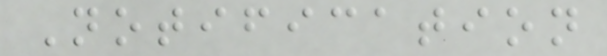Notification
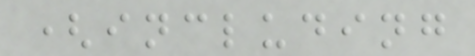(including
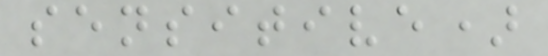sensitive)
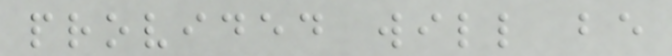provided will be
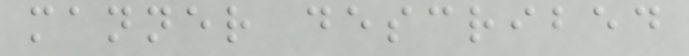manner described
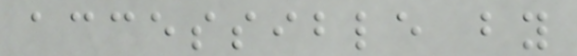accessible by
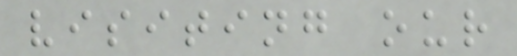visiting our
